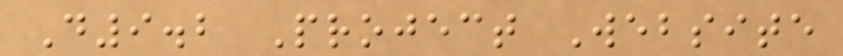D9.2 Project Website
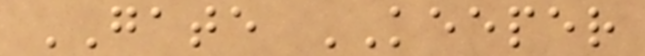GATE KEEPER
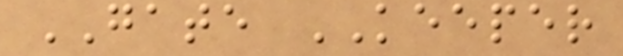GATE KEEPER
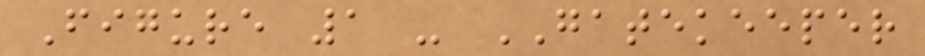Figure 1 - GATEKEEPER
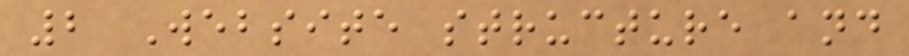2 Website structure and
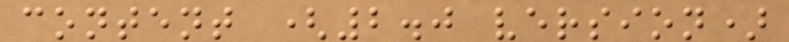content (2.0 version)
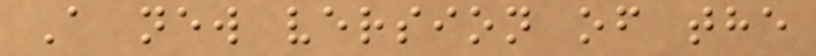A new version of the
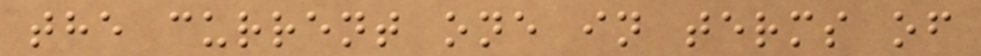the current one in terms of
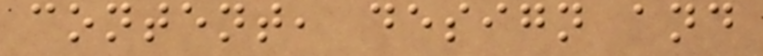content, design and
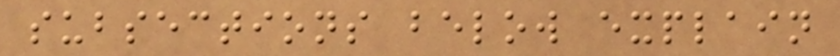subsections below explain
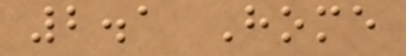2.1 Home
